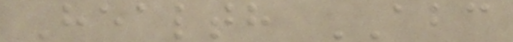Health ABC
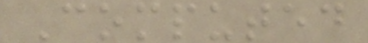Computed
